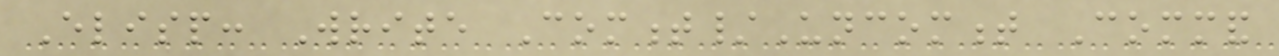Elisp: Write Comment/Uncomment Command
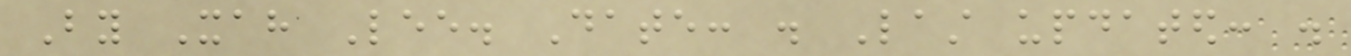By Xah Lee. Date: . Last updated: .
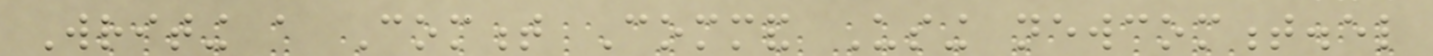Writing a Comment Command Using newcomment.el
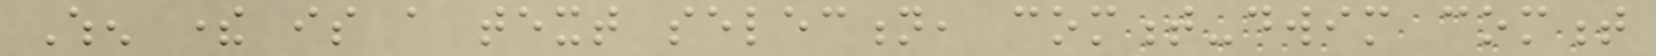When there is a text selection, comment-dwim comment
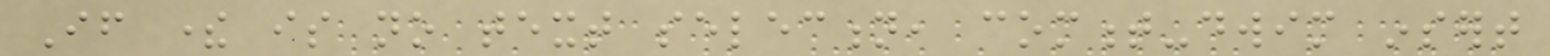If there is no text selection, comment-dwim insert
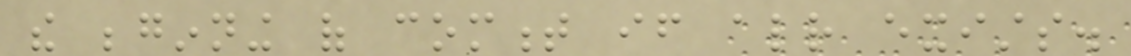the beginning of comment if already exists.
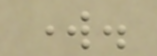work.
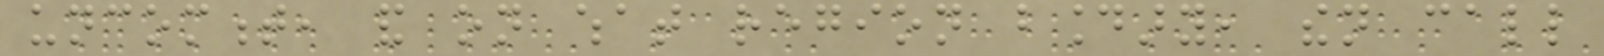uncomment, and on what region boundary, then call
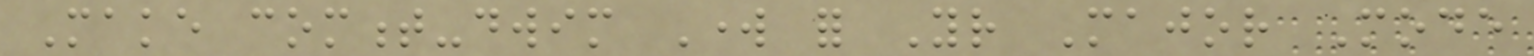Make comment-dwim Work for Your Major Mode
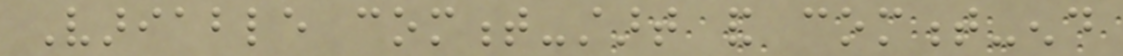Variable comment-start and comment-end
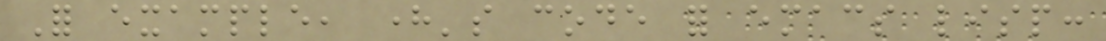For example, here's code for emacs lisp:
